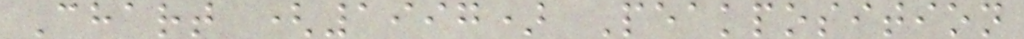Chart (1997) Peakposition
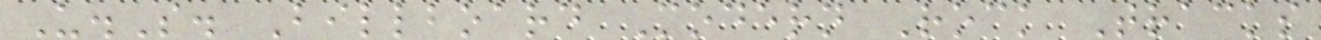U.S. Billboard Modern Rock Tracks
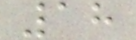18
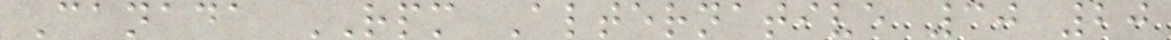Canada RPM Alternative 30 20
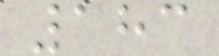183
